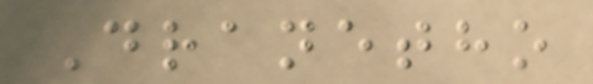Dranetho
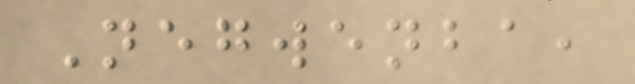Negwenba,
